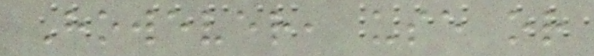However, use or
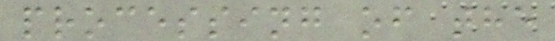processing of the
